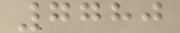7780
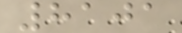8101
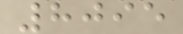8095
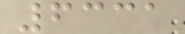6331
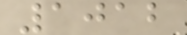1012
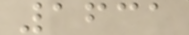1631
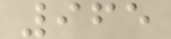965
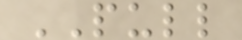PULL
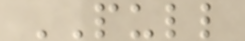PULL
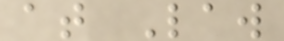at Law
